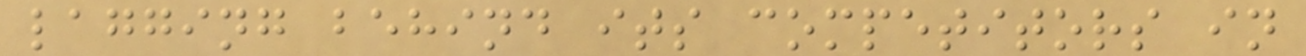lagging behind its competitors in
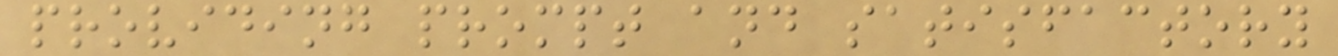providing prompt and satisfactory
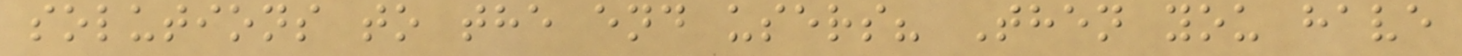solutions to the end users? Then you have
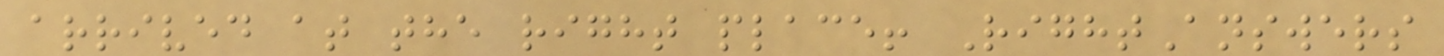arrived at the right place! RightAnswers
